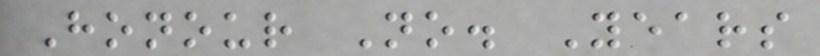Honour No. Years
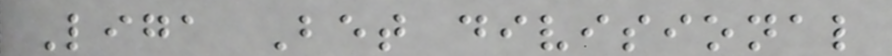Liga Bet divisional
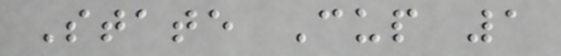State Cup 1
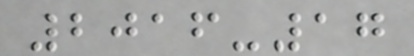2016-17
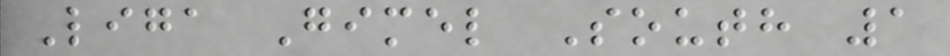Liga Gimel South 1
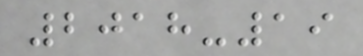2018-19
